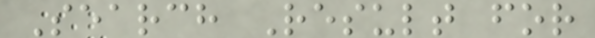Search Result for
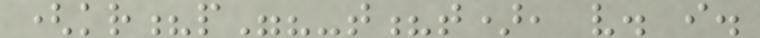(kr?p"?-t?t), v. i.
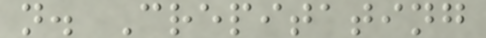n. Crepitating
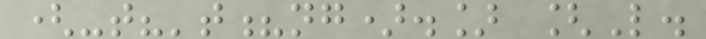(-t?'t?ng).] [L.
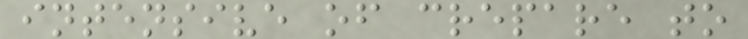intensive of crepare to
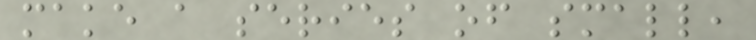make a series of small,
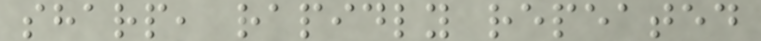sharp, rapidly repeated
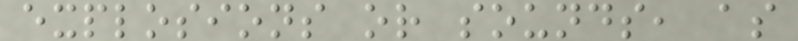explosions or sounds, as
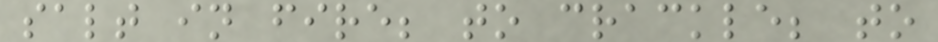salt in fire; to crackle; to
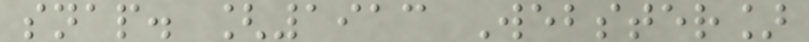snap. [1913 Webster]
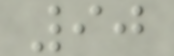90
